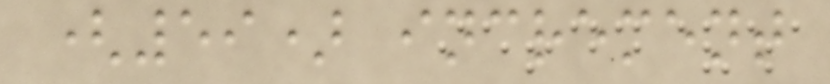(59) increment
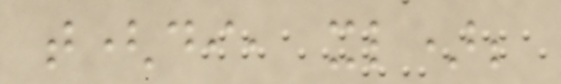t(di, xl);
